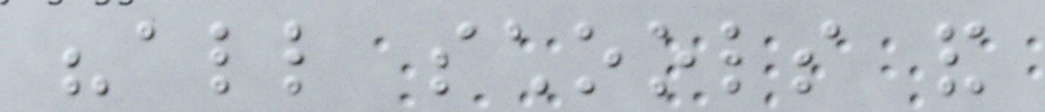"all schools and
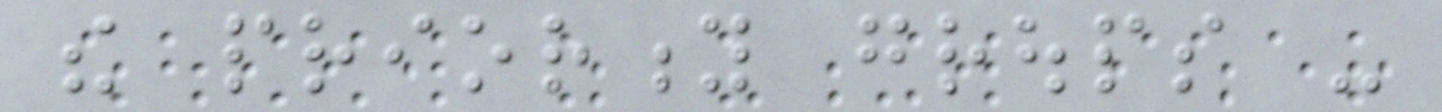the priority groups -
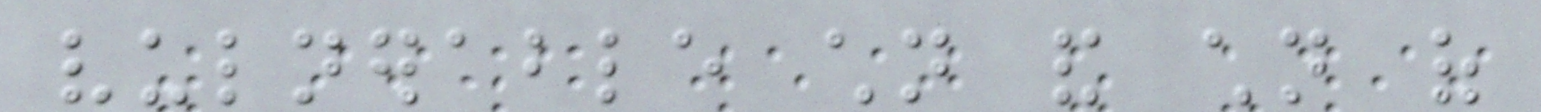vulnerable children and children of
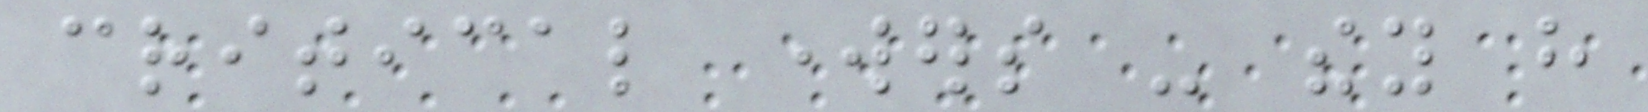critical workers - they have
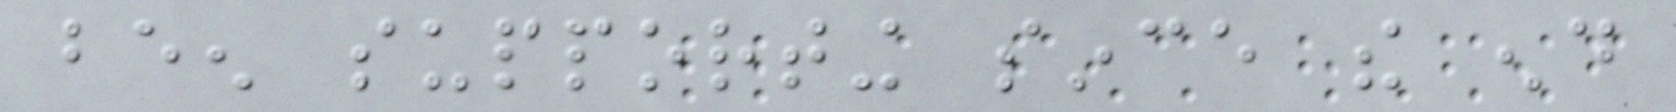been supporting since the end
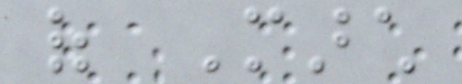of March
